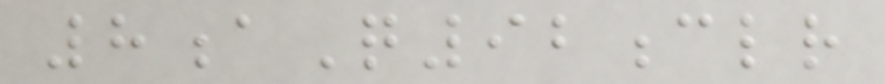8aQ92clr
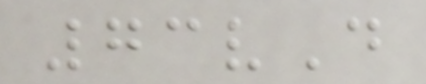73vD
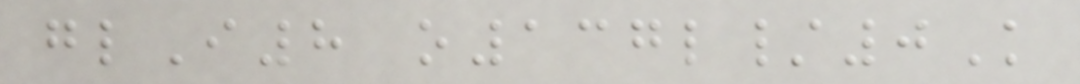glI8 o137l/0K
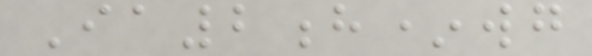Ia2h*wg
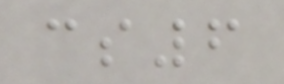cs6
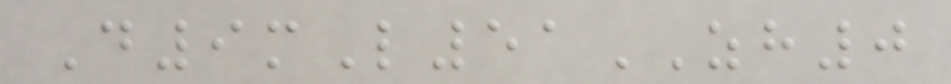D9mL51ZH0
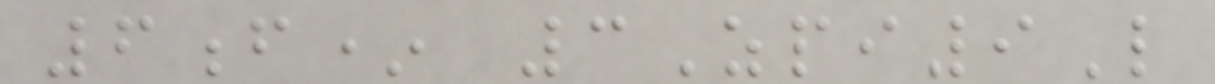6f* 3Zpi9L
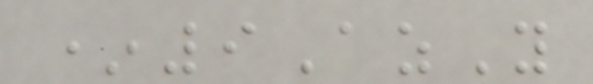*9AzY
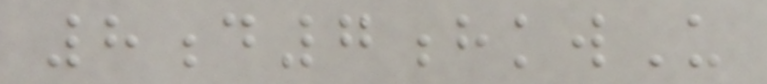8d7hkwU
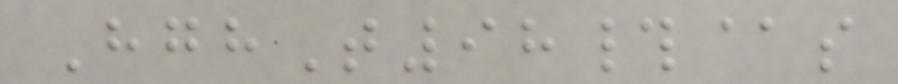HghT98#@s
